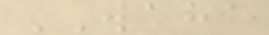WAHA
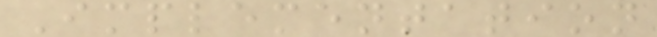Implementation
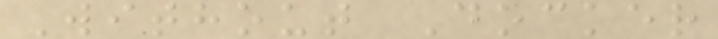Without Docker
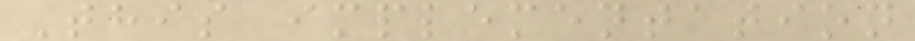This implementation
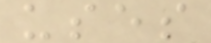uses
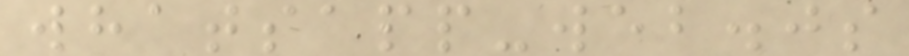whatsapp-web.js
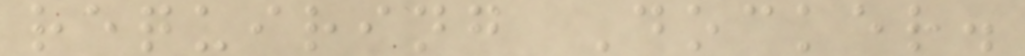requiring Docker.
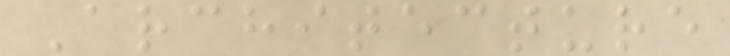Architecture
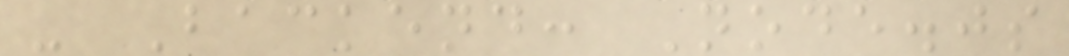- Backend: Node.js
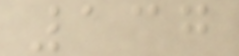137
